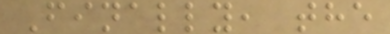Finally, the
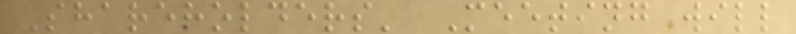Shareholders' Meeting will
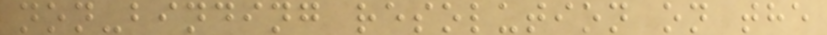non-binding resolution on the
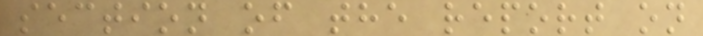section of the report on
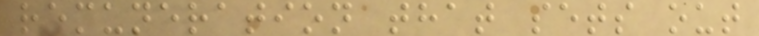remuneration that sets out
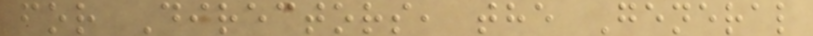for Directors, the General
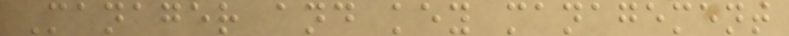Manager and key management
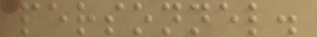personnel.
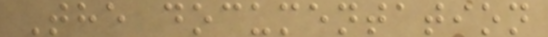The documentation
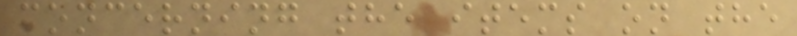concerning the items on the
